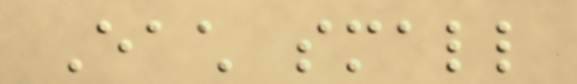Each small
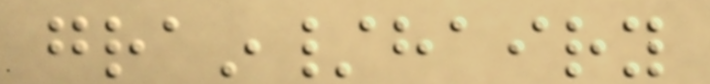grain/hairy
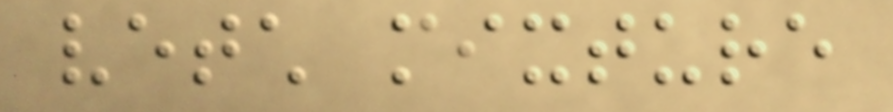vetch mixture
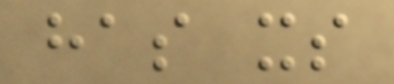has its
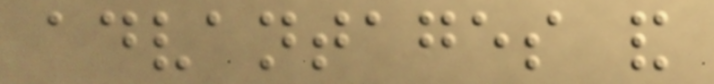advantages and
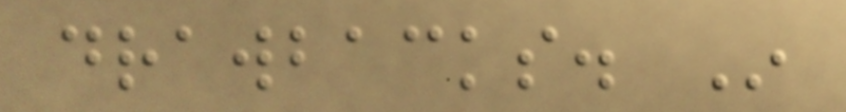drawbacks. In
